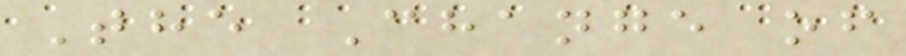The Change of
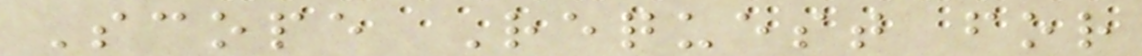Scope Request for
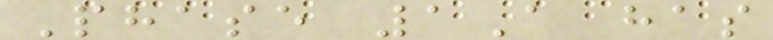Phase 1A has
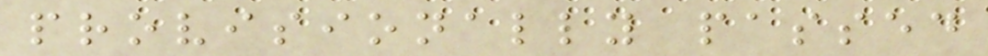provisionally passed
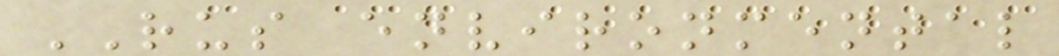RUS environmental
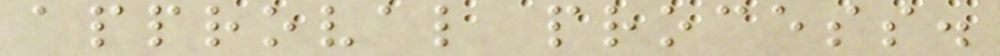approval process.
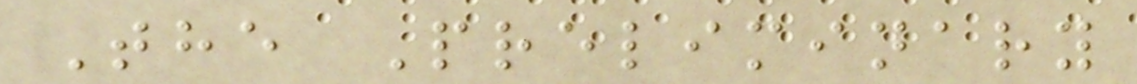The Preliminary
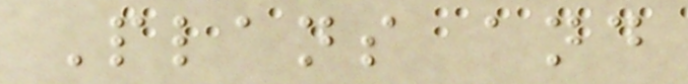Plans and
